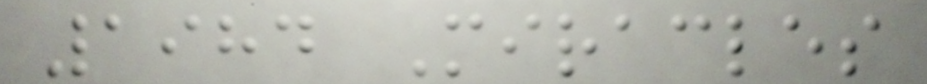1984 Miracles
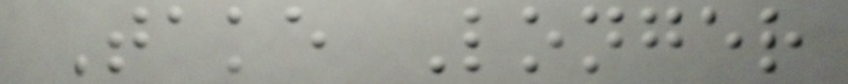Take Longer
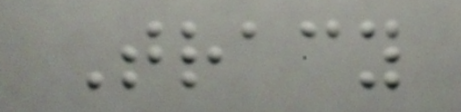Tracy
